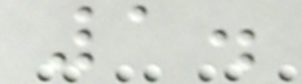1.
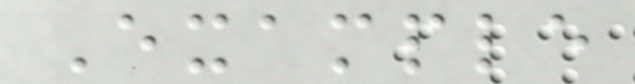Example
